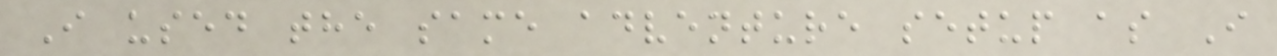I used the same adventure setup as I
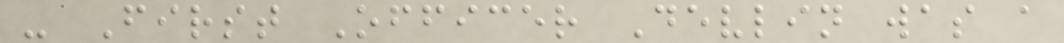- First Officer Devlin was a
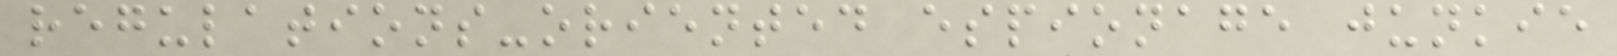regulations-oriented espionage junkie
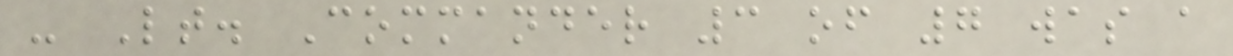- Lt. Commander 3 of 7 was a
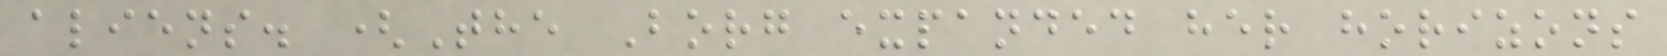aliens. (The Borg expanded her horizons
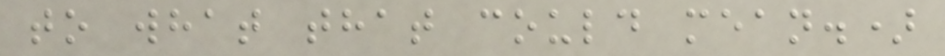to what that could mean.)
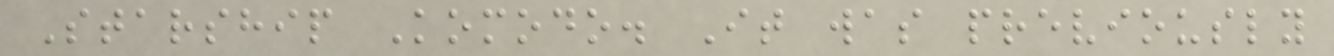Starship Komodo. It was previously
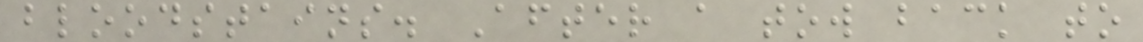bloodstains. After a tow back to
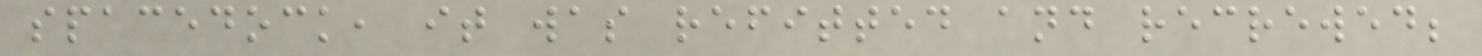spacedock, it was refitted and recrewed;
